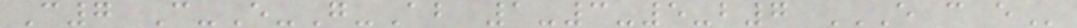C7 C-E-G-Ab 1-3-5-b7 E C E
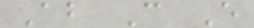Ab C E
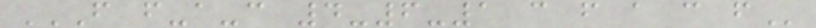F F-A-C 4-6-1 C F A C F
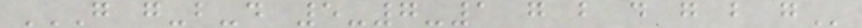G G-B-D 5-7-1 G B D G B G
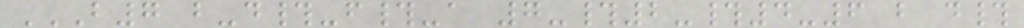B7 B-D#-F#-A 7-#2-#4-6 B D#
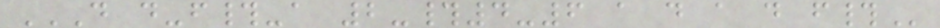D D-F#-A 2-#4-6 A D A D F#
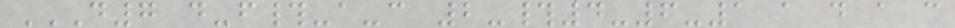D7 D-F#-A-C 2-#4-6-1 A D A C
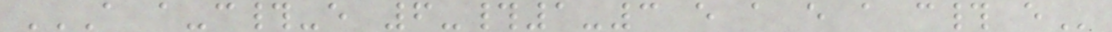A A-C#-E 6-#1-3 E A E A C# E
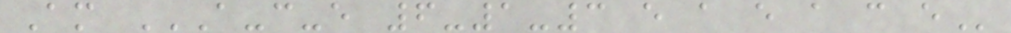Am A-C-E 6-1-3 E A E A C E
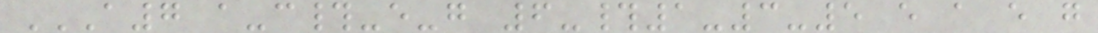A7 A-C#-E-G 6-#1-3-5 E A E G
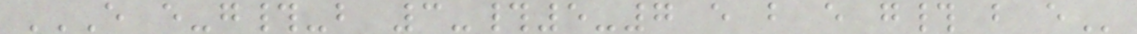E E-G#-B 3-#5-7 E B E G# B E
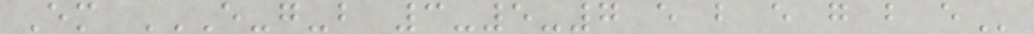Em E-G-B 3-5-7 E B E G B E
